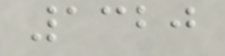1320
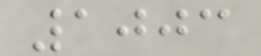1003
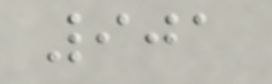901
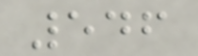546
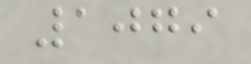1079
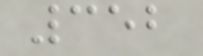352
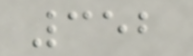352
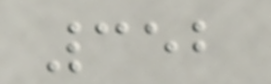352
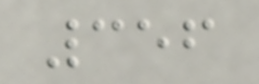356
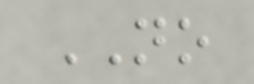NO
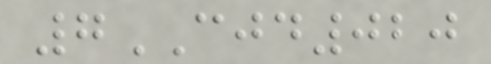7CJD020
